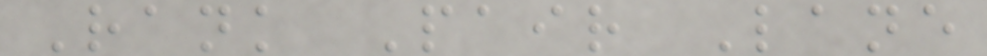Rank Pair Lane
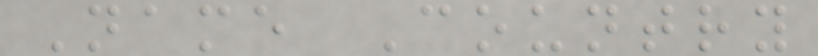Name Country
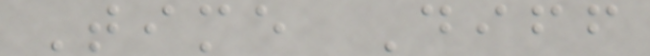Time Diff
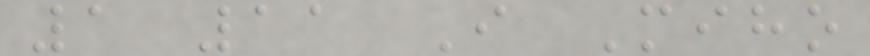1 11 I Miho
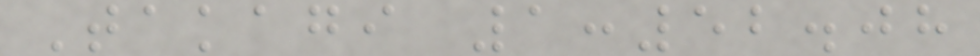Takagi 1:52.08
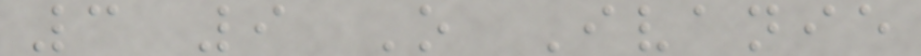3 9 O Ivanie
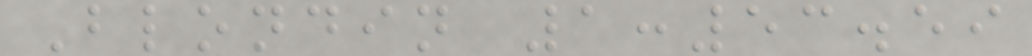Blondin 1:53.59
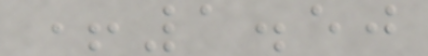+1.50
